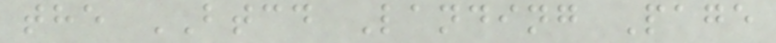the BTCD Landing Page
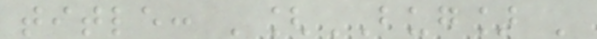title: '[BUG] '
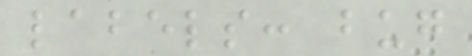labels: bug
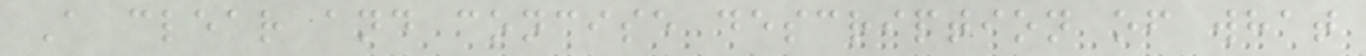A clear and concise description of what
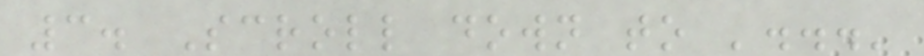3. Scroll down to '...'
